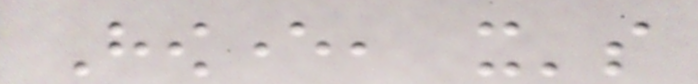However, it's
